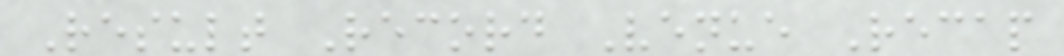Result Record Venue Recap
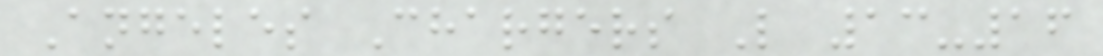Angeles Chargers L 13-16
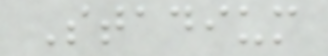Stadium
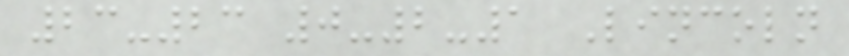23-23 0-2-1 Lincoln
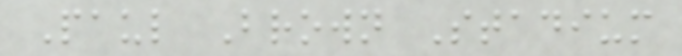Paul Brown Stadium
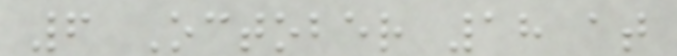6 October 18 at
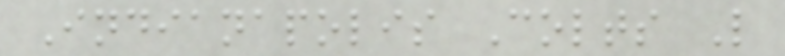Indianapolis Colts L
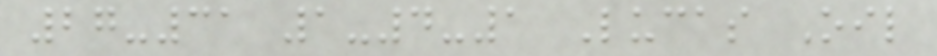27-31 1-4-1 Lucas Oil
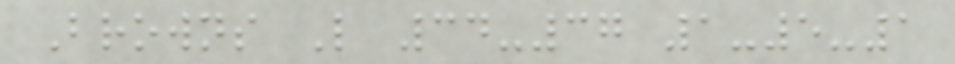Browns L 34-37 1-5-1
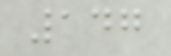147
